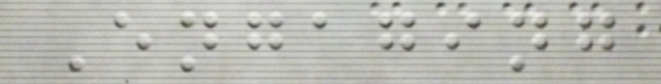Engaging
